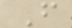F
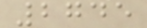2745
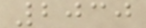2030
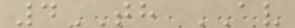4TH AV
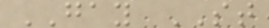GAY ST
